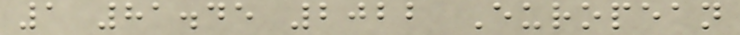1 81.45 2022 European
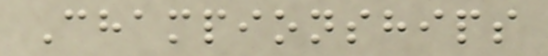Championships
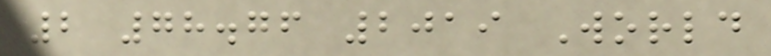2 78.76 2019 World
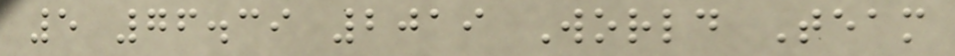5 76.39 2019 World Team
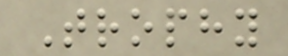Trophy
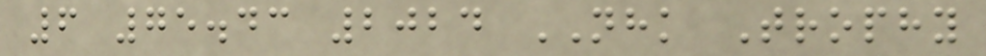6 75.43 2024 NHK Trophy
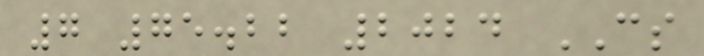7 75.22 2024 CS
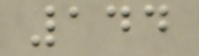144
